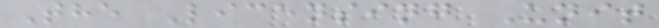The Licensing Unit
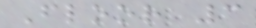Floor 3
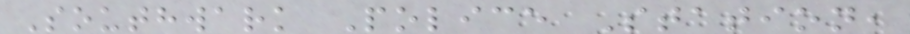Southwark Police Station,
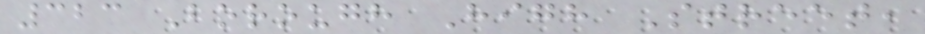323 Borough High Street,
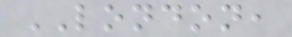LONDON,
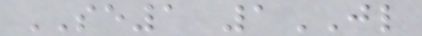SE1 1JL
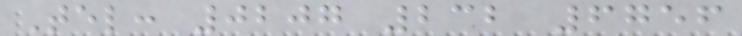Tel: 0207 232 6756
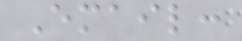Email:
